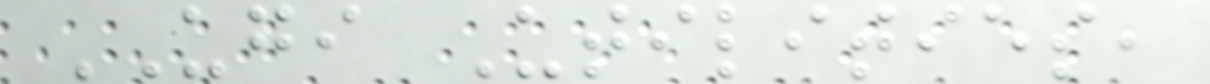UGI Utilities,
